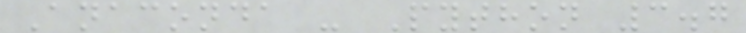Anaconda - Python 3.7
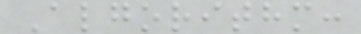Algorithm:
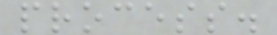process.
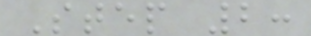Step 2:
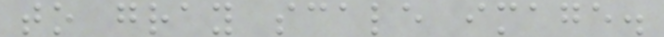to gray scale image.
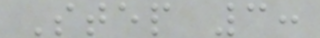Step 3:
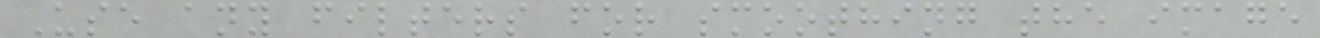Use any filters for smoothing the image
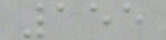155
